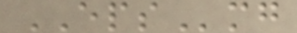EPSmg
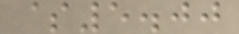$5.00
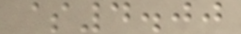$4.00
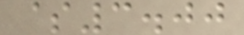$3.00
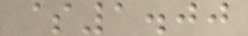$1.00
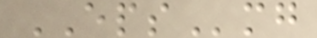EPSmg
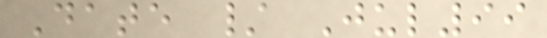Date / Jul99
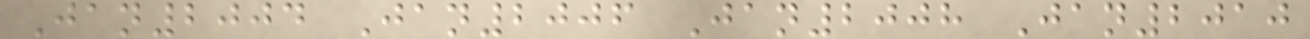Jan2004 Jan2006 Jan2008 Jan2010
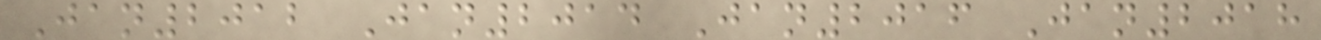Jan2012 Jan2014 Jan2016 Jan2018
